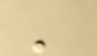'
